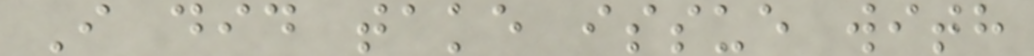I did take issue with
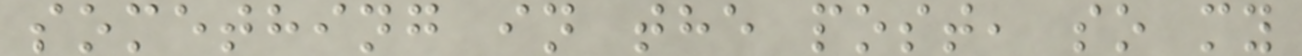something in the post, so my
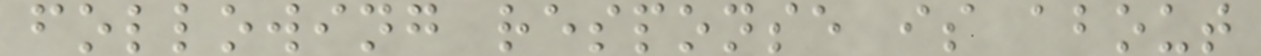following response is about
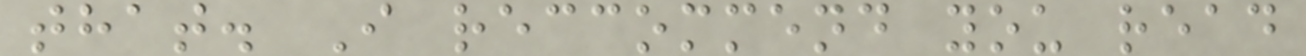that. I reccommend you read
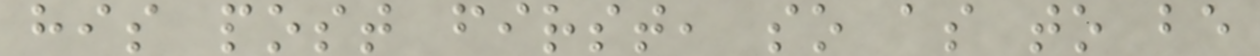his post first, so as to be
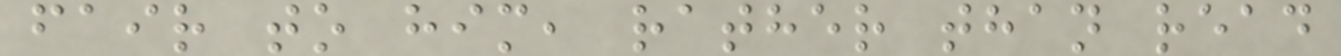fair to him, rather than read
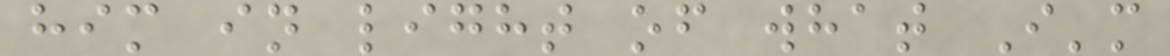him in light of what I'm
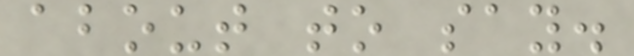about to say.
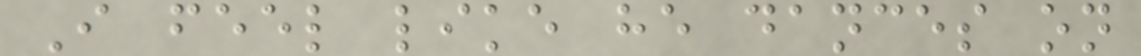I feel like he dances on
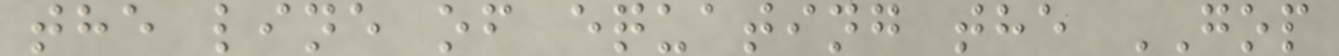the line of equating the GOP
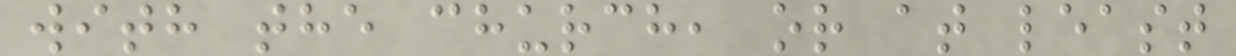with the church, or at least
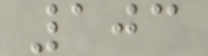103
